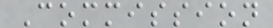Commission
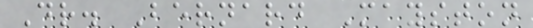Dr. Bernard Mayston
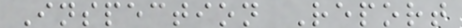Inspection Report
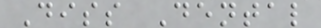Diss Dental
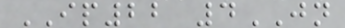IP22 4JN
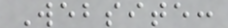Website:
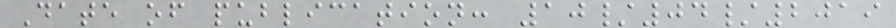Date of publication: 10/04/2019
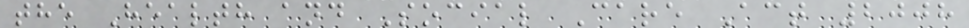the Health and Social Care Act 2008
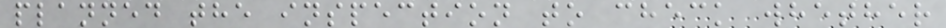planned the inspection to check whether
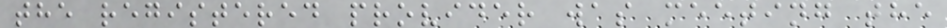the registered provider was meeting the
